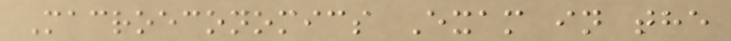Macroeconomics Exam in the
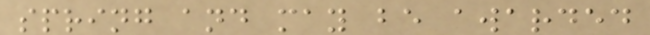spring and may be awarded
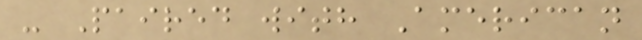- Paired with American
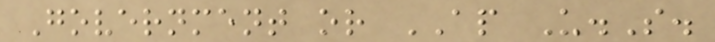Government or AP U.S.
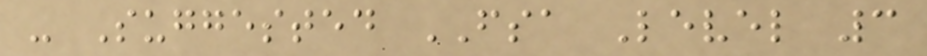- Suggested FSA Level 3
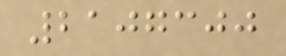2107300
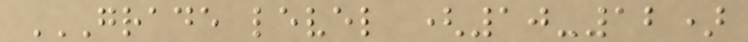GRADE LEVEL (10-12)
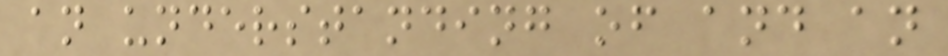an understanding of and an
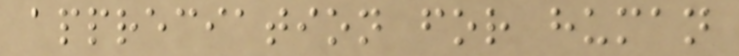appreciation for human
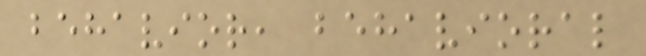behavior, behavioral
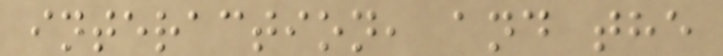interaction, and the
